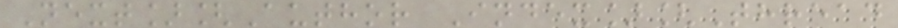Next][Author Index][Thread
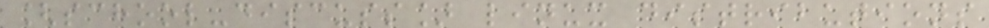[school-discuss] linux distributions
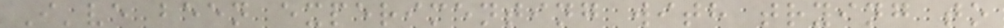I've been experimenting with trying to
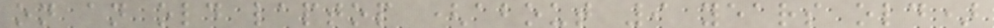on an old laptop (about 9 years old)
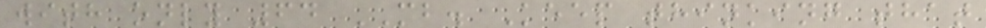with only 64 MB. Keep thinking that
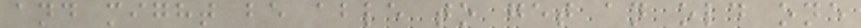and might be able to get an old one
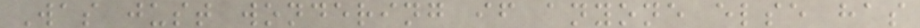Was just wondering if anyone else has
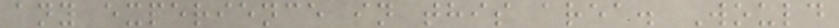any experience in this area. Would
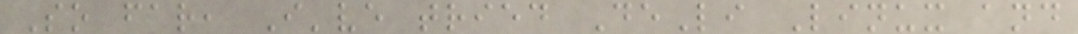So far, I've tried DeLi Linux and
